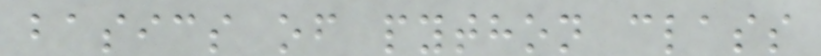basics of python class
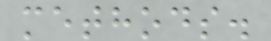methods.
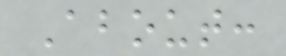About:
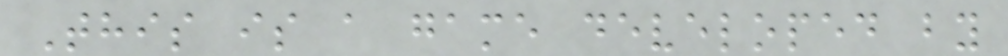This is a game developed by
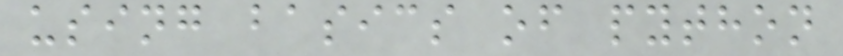using basics of python
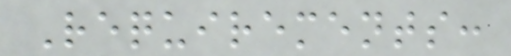Requirements:
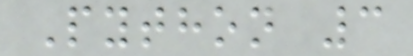Python 3
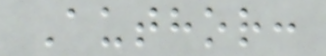Author:
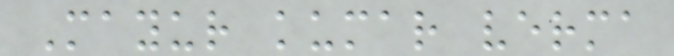Mayur kumar verma
